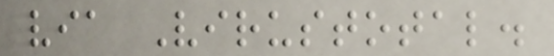via Virustotal.
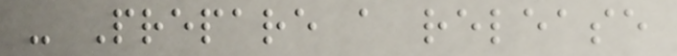- Prepare a release
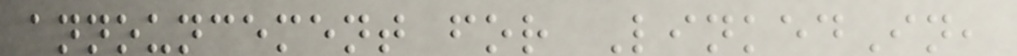announcement for LinkedIn,
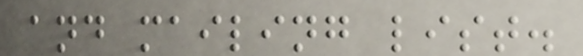and mailing list.
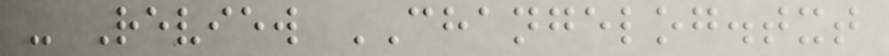- Review CHANGELOG.txt
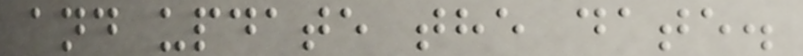and update the date.
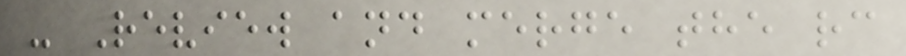- Review and merge the rc
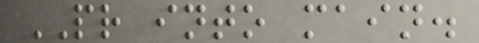PR into main.
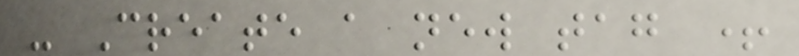- Create a new tag +
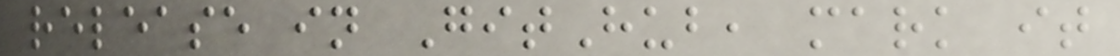release in GitHub, mark it
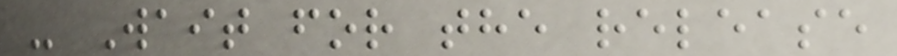- Wait for the release
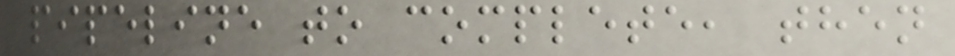pipeline to complete, then
